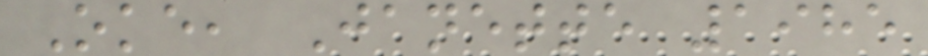Oke, Janette 1985
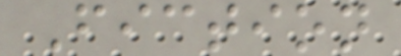Fiction
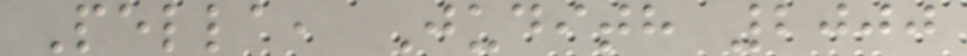Pella, Judith 2000
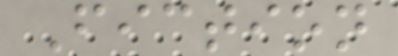Fiction
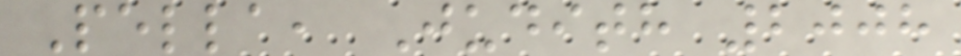Pella, Judith 2008
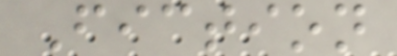Fiction
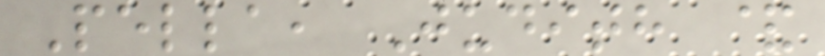Pella, Judith &
